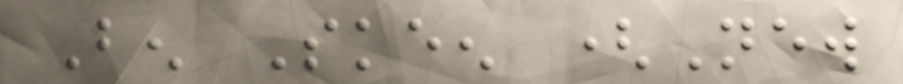Ben Skeen (New
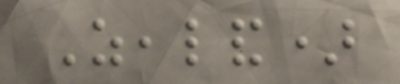Zealand)
